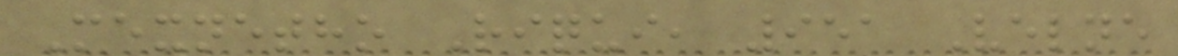Mexnetho Riqui, 951 Velne
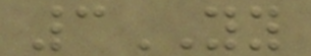3YY
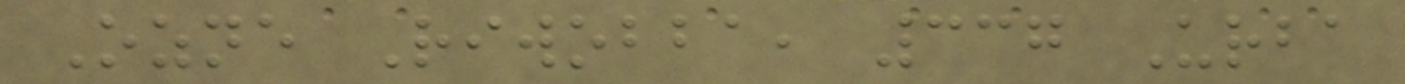Ozne Riwobba, 337 Urba
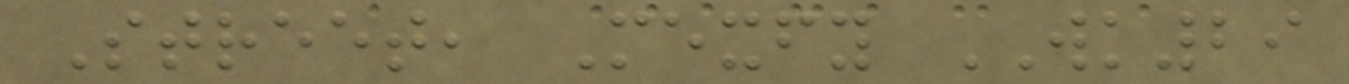Street, Mexfy WK29
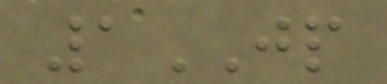1JP
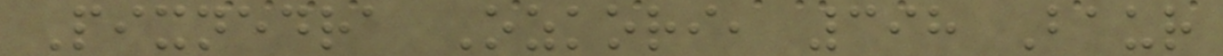Pixnedra Ozkori, 398 Baur
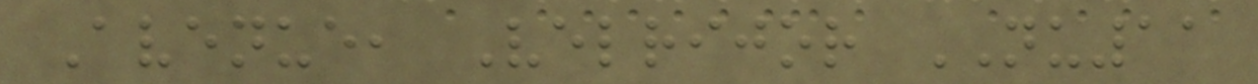Avenue, Velrijor NU11
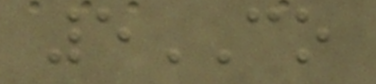5CO
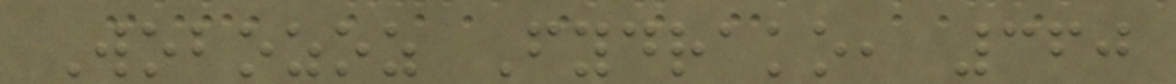Wobozoz Fydrako, 360
